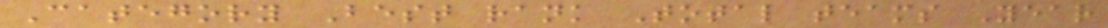Category Best rank Total teams Year
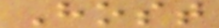Host
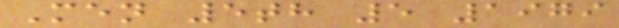Men 5th 5 1979
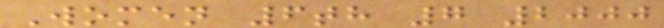Women 6th 7 2000
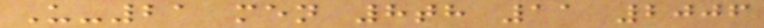U-21 men 8th 11 2006
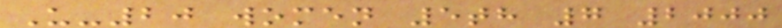U-20 women 5th 7 2000
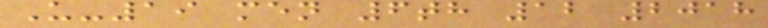U-19 men 6th 12 2018
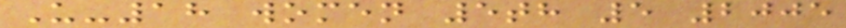U-18 women 5th 5 2005
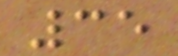35
